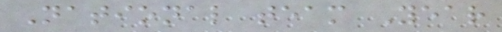National team Year
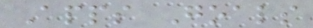Apps Goals
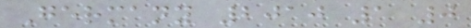Germany 2010 1 0
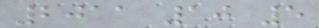2011 10 5
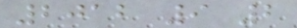2012 9 2
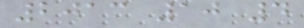2013 10 4
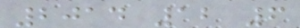2014 12 6
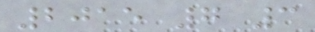2015 7 3
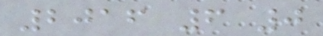2016 6 0
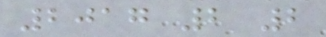2017 2 2
